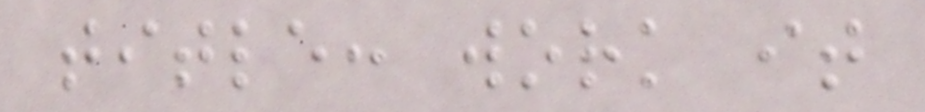title: work it
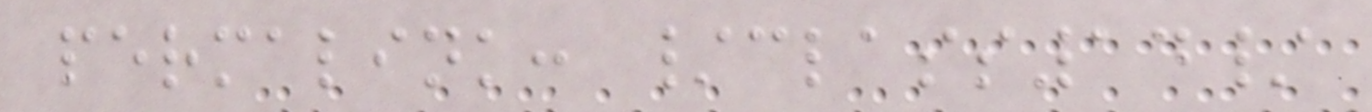permalink: /class14/
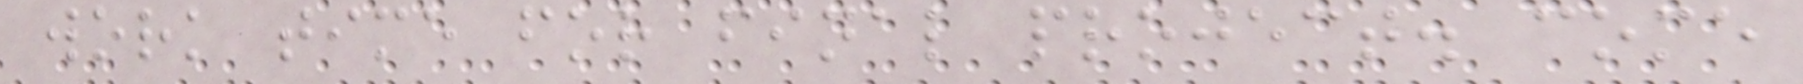work time for final project. come
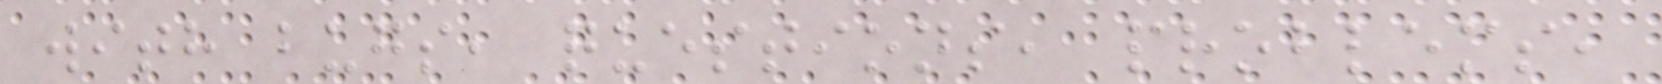with bugs, questions, problems,
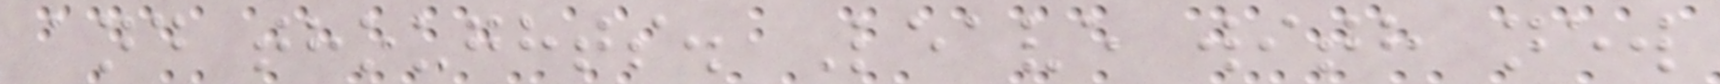and thoughts. Leave with new
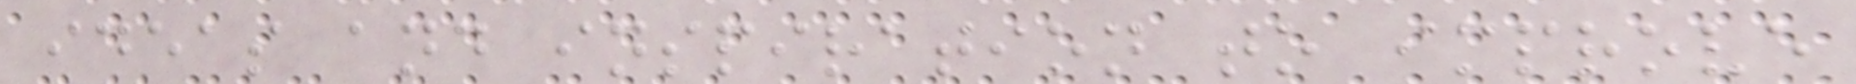ideas and inspiration to improve
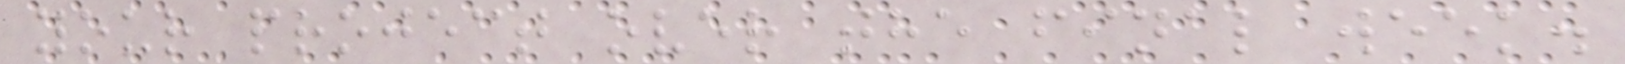your project over the final week.
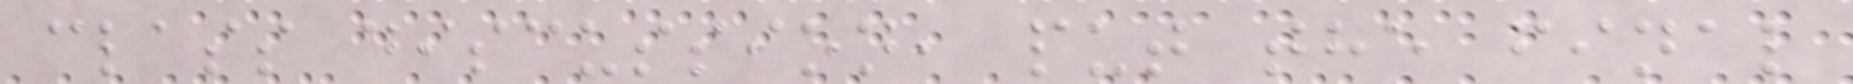class discussion, put the final
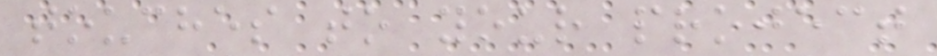touches to your project
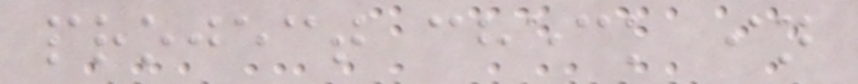project check in
